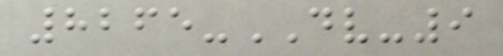8265-DV-9
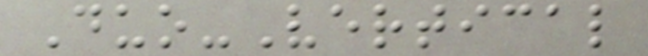Duo-Vertical
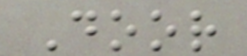Door
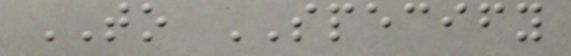TO SPECIFY
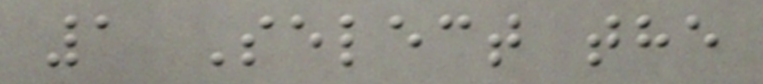1 Select the
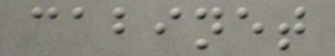cabinet
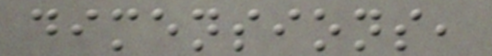dimensions,
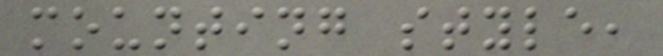mounting style,
